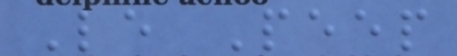Le Peep
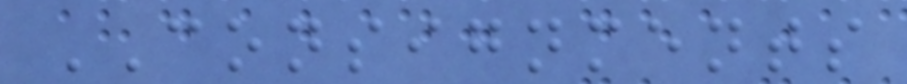CONSIGNMENTS
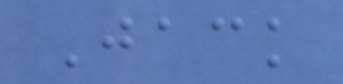Jack
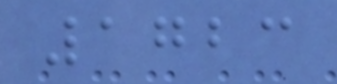1723
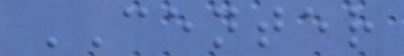CENTER
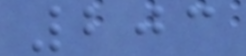203
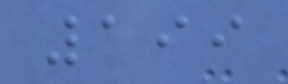199
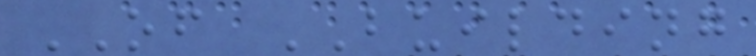OF BUILDING
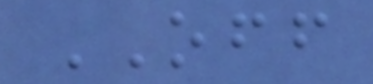OFF
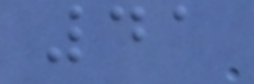41
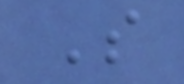S
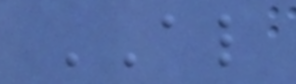AL
